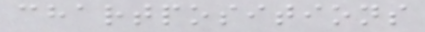chartpositions
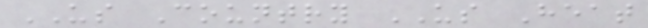US Country US Heat
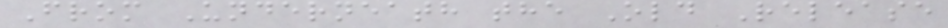From Underneath the Old Release
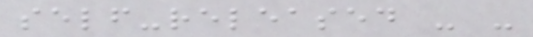self-released - -
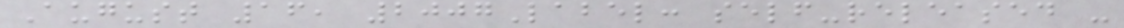August 16, 2007Label: self-released -
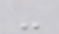-
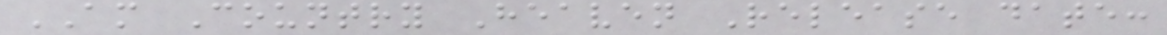AM Country Heaven Release date:
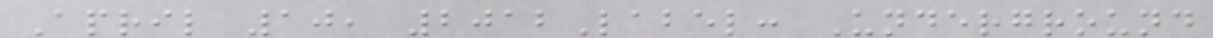April 10, 2012Label: Underground
